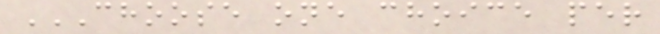CHOOSE ONE CHOICE PER
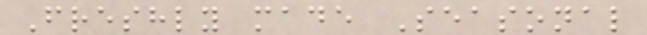Freshly made Seasonal
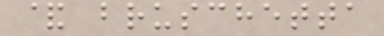& bruschetta
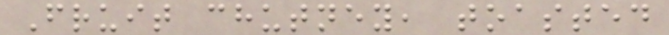Fruit chutney, toasted
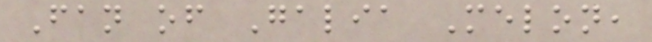Fan of Galia Melon,
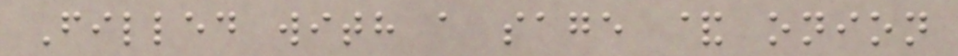Filled with a sage & onion
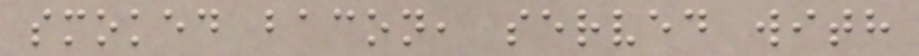smoked bacon, served with
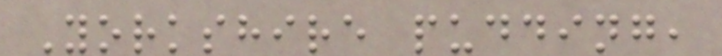Yorkshire pudding,
